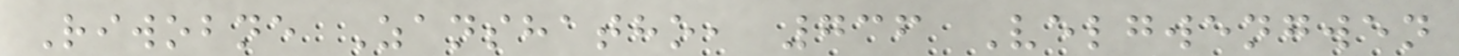Riwobne Zanshatho, 736 Velgwengwen
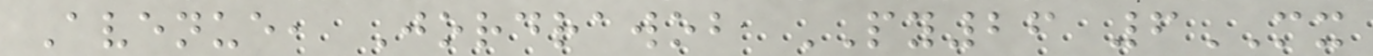Avenue, Jordrawob PY26 6MX
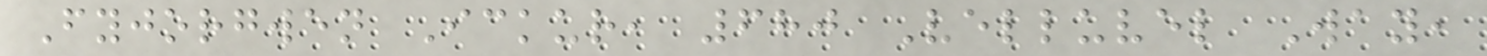Fyjorgwen Ickur, 680 Velluvel Way,
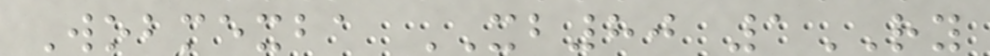Wobmexba XB80 1RY
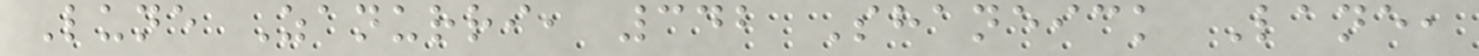Lune Zanurri, 342 Shaneick Lane,
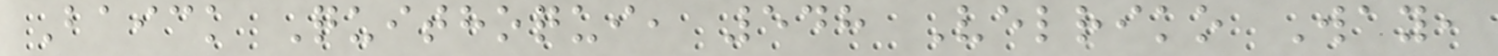Baick Quithoqui, 548 Velriko Way,
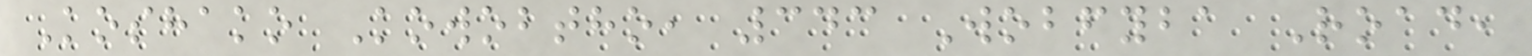Koshako Kowobtho, 343 Wobfyba Road,
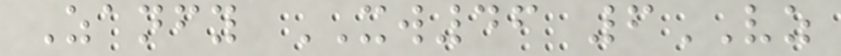Zanfy XW46 6VZ
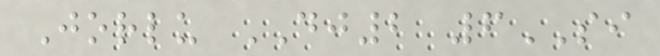Jorlu DJ2 6SI
